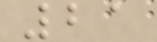21
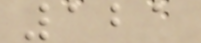121
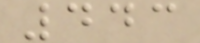443
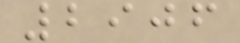2906
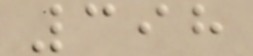398
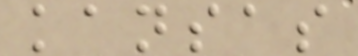kansas
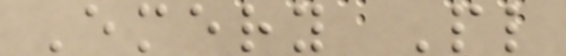Emery Pl
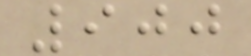900
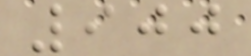900
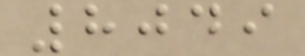8049
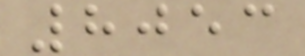8053
